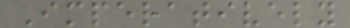Imperatively
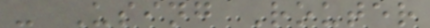- Using Router
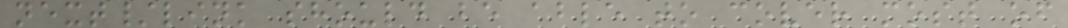next/link should be able to cover most of
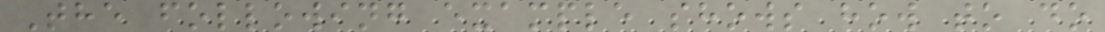The following example shows how to do
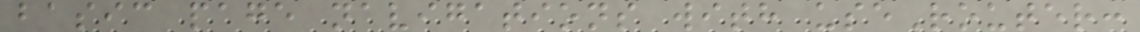basic page navigations with useRouter:
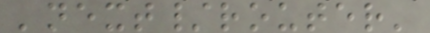'next/router'
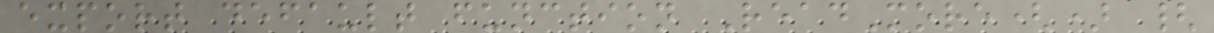export default function ReadMore() {
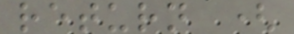return (
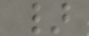}
